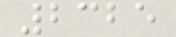2325
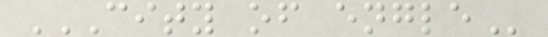CITY OF ENGLE
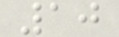10
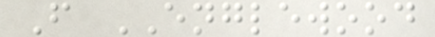F ENGLEWOOD
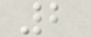2
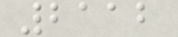2112
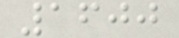1600
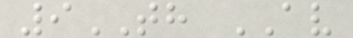9TH AV
